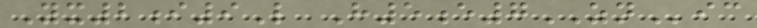Yx2i9L H5e7ZNic
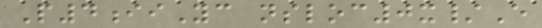P4iiYc nsloc0x/E
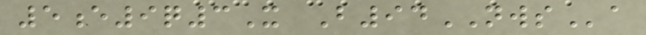5e9q3X B94NWSa
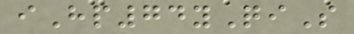iHp74yQiS
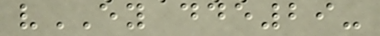vEY dde29-
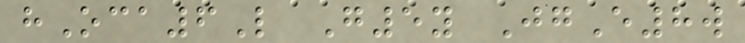hOca6L G5y JgE8w
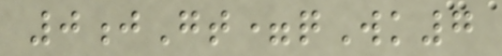0jGt=qWk7
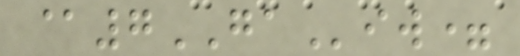@7GAiw=
